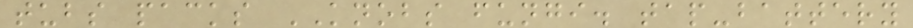tubs packs KNOBS fungi. tap-battery
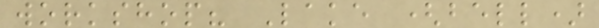workshop? Lake (bell)
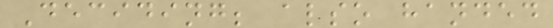Deciding; also handed
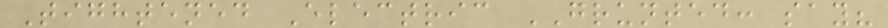Tightened Electric GRUNTED: say?
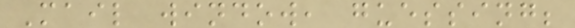Mail window, guessing;
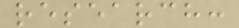research:
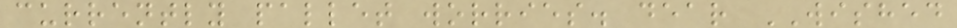currently pallet worries. dear WISHED
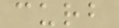curb
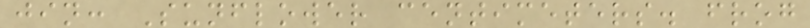jin: Sunflower centimeters. frog
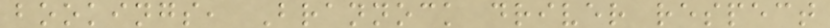bookings, Brannock driver respect
